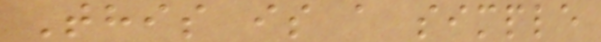This is a simple
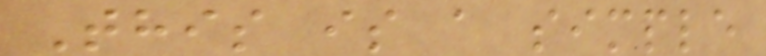This is a simple
